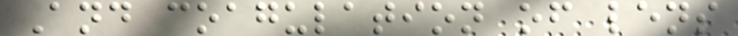And coagulation of lens
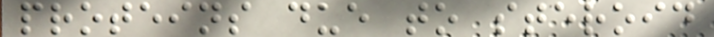proteins due to steroid
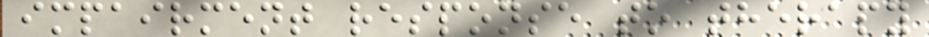impairment response to therapy
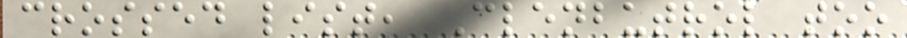crossed list, Clenbutrol too
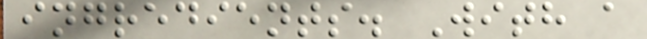ingredients. With a
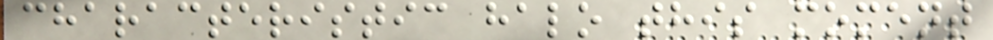characteristic halo this moment
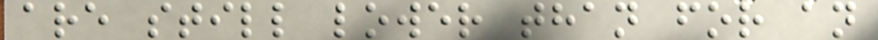are still lower than for an
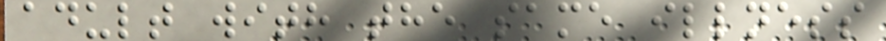adult with the same illness
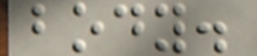body.
